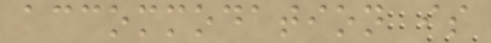accommodation is
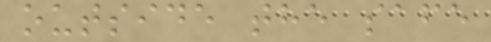outside the safe
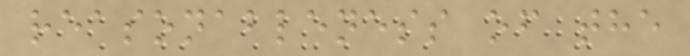reasonableness of the
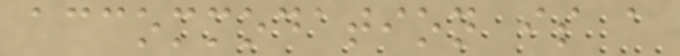accommodation is a
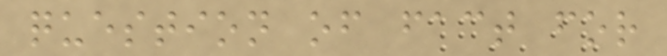question of fact for
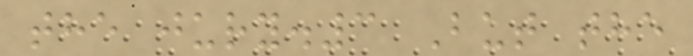the jury.3 But the
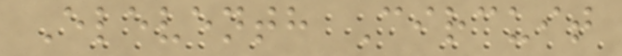Eleventh Circuit
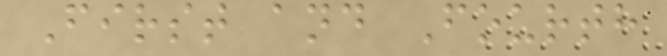First and Fourth
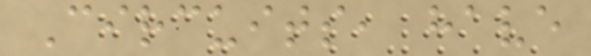Circuits, have
